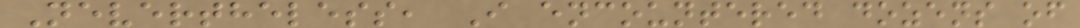Nevertheless, I encountered dozens of
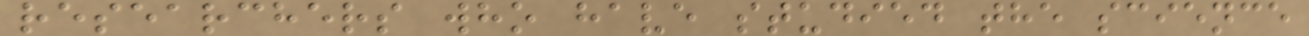researchers who have studied the science
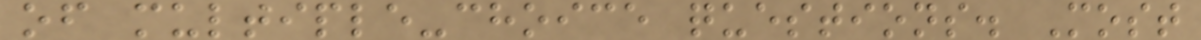of multiple-choice questions. Most
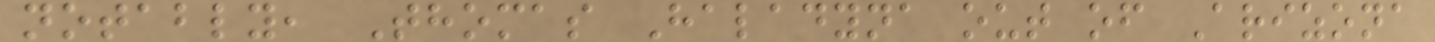notably, Thomas Haladyna out of Arizona
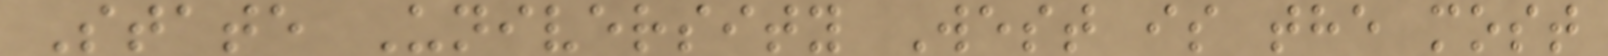State University West is the most
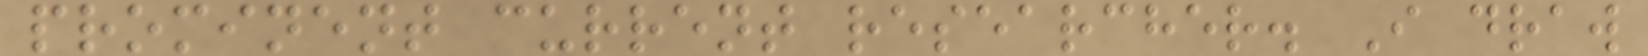prominent current researcher. I draw
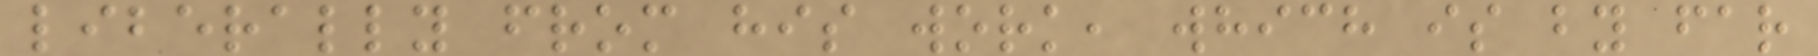liberally from his work, which is by far
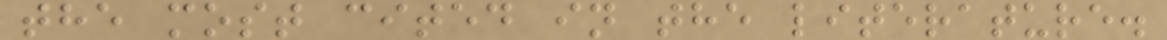the most cited in the literature.
